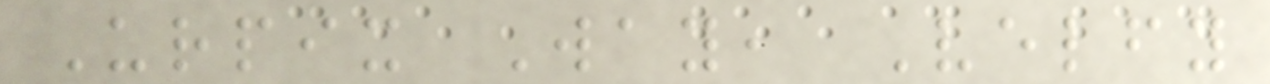Urpix Way, Velfy
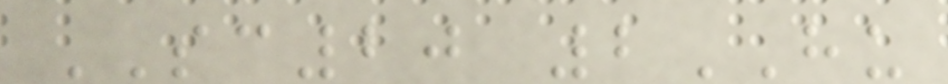SC20 2HU
